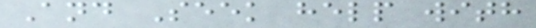And Seek help with
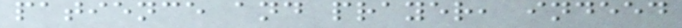patience and prayer, indeed
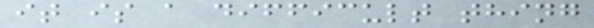it is a difficult thing
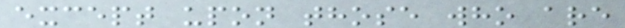except upon those who are
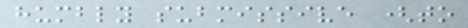humbly submissive (to
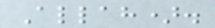Allah).
